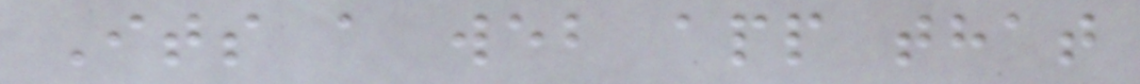Its a web app that
